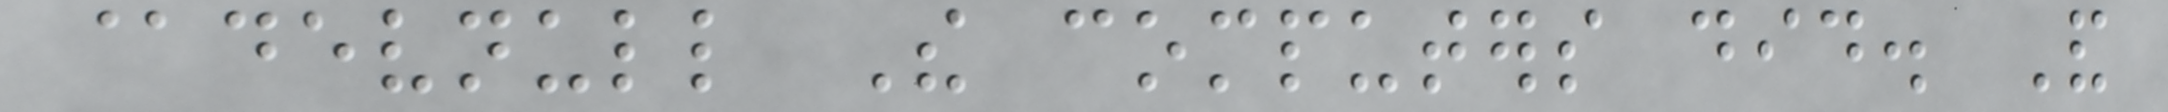@devnull The computers did. And
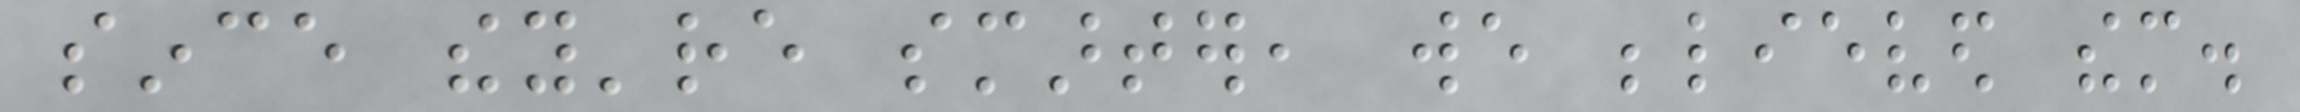since they're smarter, we believed them.
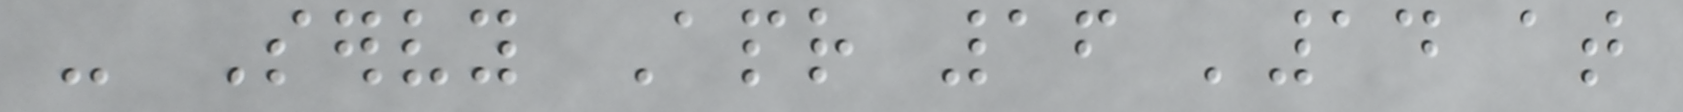- Servy Apr 16 '14 at
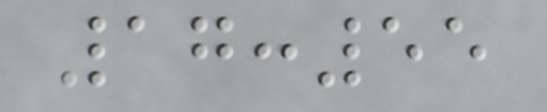17:55
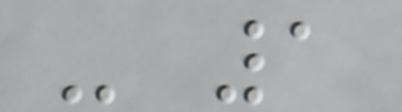- 1
